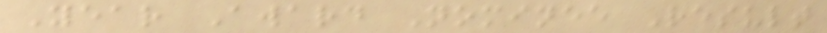Year Award Nominee Result
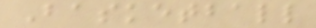Basketball
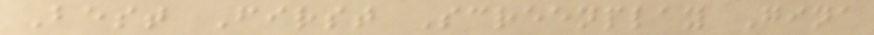Best First Screenplay Gina
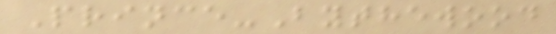Prince-Bythewood
